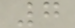7
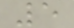5
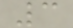3
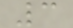3
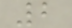2
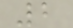2
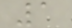1
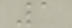1
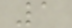1
